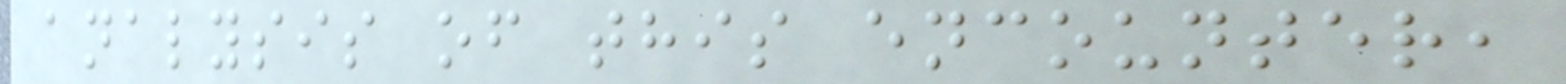analysis of this encounter,
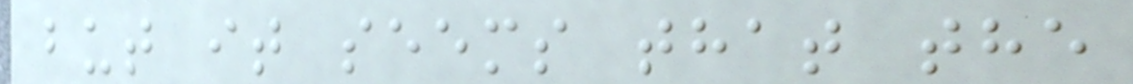but it seems that the
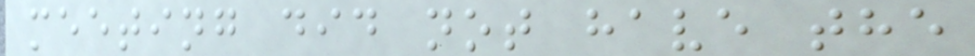meeting did not have the
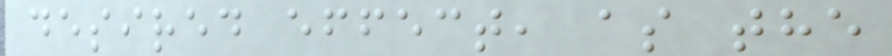desired effect, as the
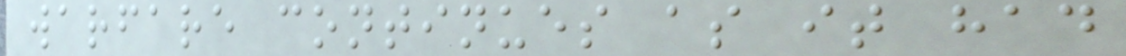warfare continues as it had
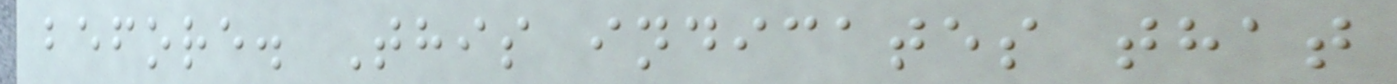before. This indicates that
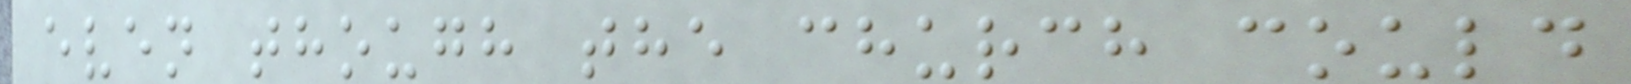even though the church could
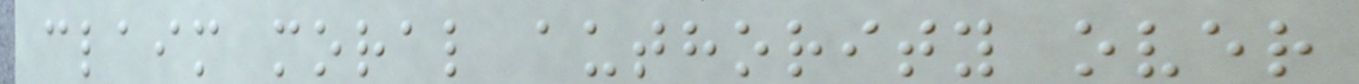claim moral authority over
